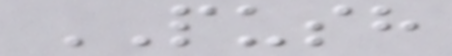PUSH
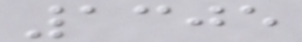1305
